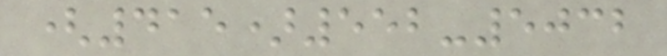(415)552-5032
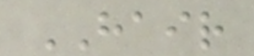HAIR
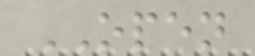OPEN
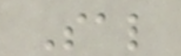Sal
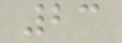23
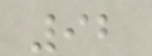92
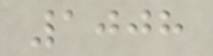1008
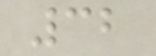32
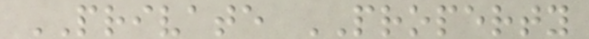PRIVATE PROPERTY
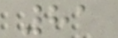81
